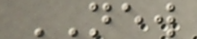NEW
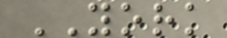YORK
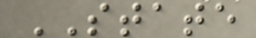STATE
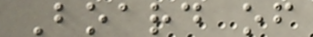Board of
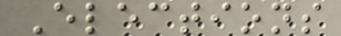Elections
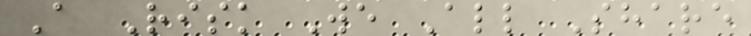A Risk We All Share
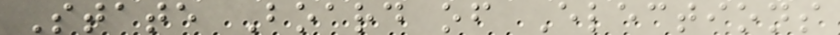State Board of Elections
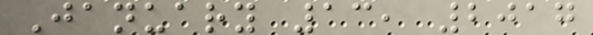January 13, 2017
